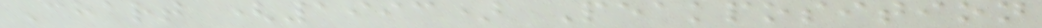Chart (1993) Peakposition
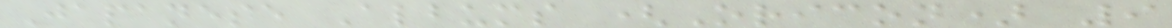Japanese Albums (Oricon) 9
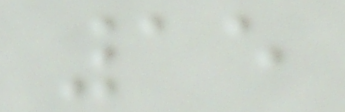15
